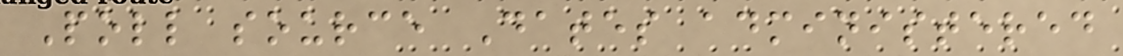Poll source Dates administered
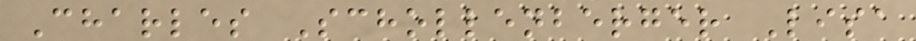Charles Schollenberger Lisa
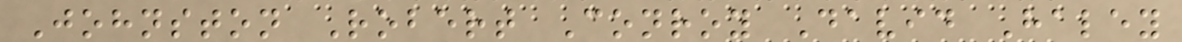Johnston Robert Conroy David Haley
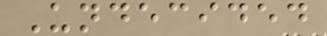Undecided
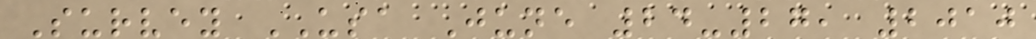Survey USA June 24-27, 2010
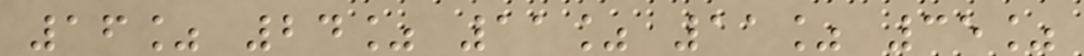16% 24% 11% 11% 35%
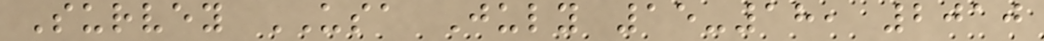Survey USA July 15-18, 2010
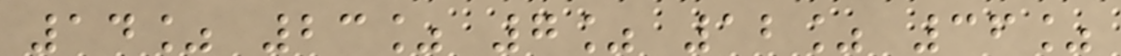14% 23% 7% 12% 36%
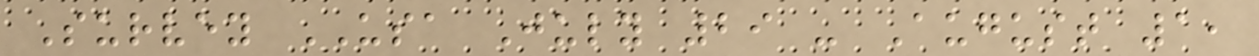Survey USA July 29 - August 1,
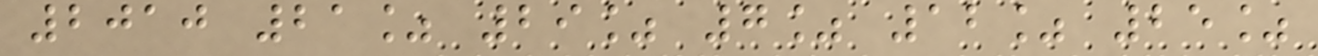2010 21% 29% 7% 12% 25%
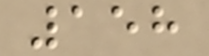158
